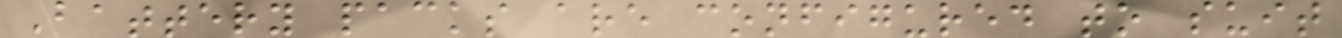Battery packs are configured to suit
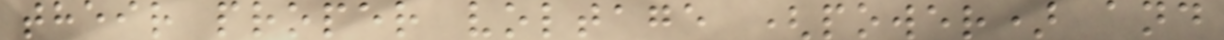their proper voltage (power) and
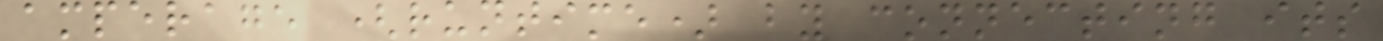amperage (runtime) by connecting its
